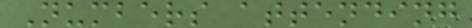Numbers attending
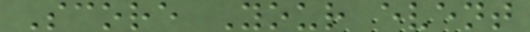Score Your event
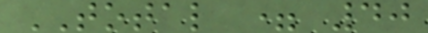TOTAL = 40
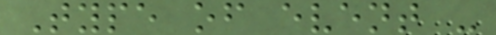Type of event -
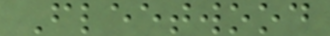Fleetwood
